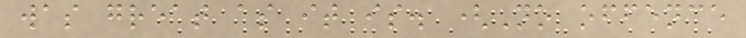was great as it is. (No offence
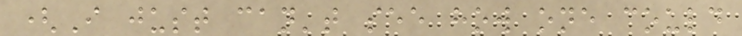(I just can't see how one could
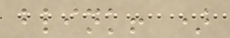blink! )
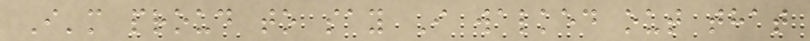I'm proud to say I walked out that
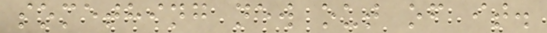something new out of it.
